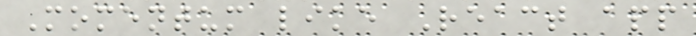Momentum like React app
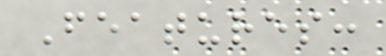Features:
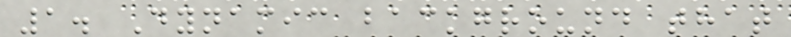1. Dynamic background that
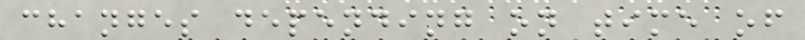changes depending on time of
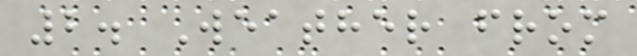2. Weather from
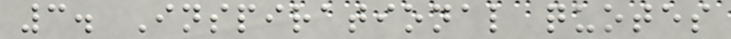3. Inspirational quotes
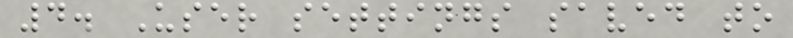4. User settings saved to
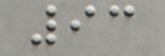93
